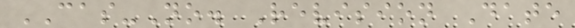CAS-No. Revision Date
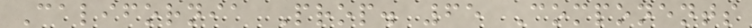California Prop. 65 Components
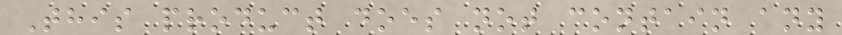This product does not contain any
